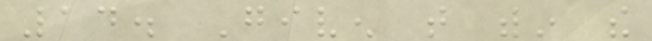14. Given that within the
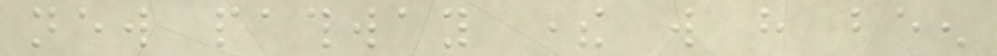new pathway there will have been
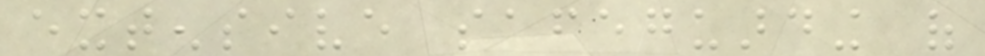extensive safeguarding of
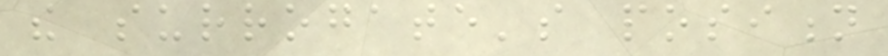the surrogate's position
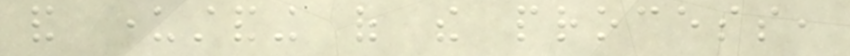and understanding of the process,
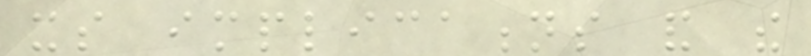its implications and the
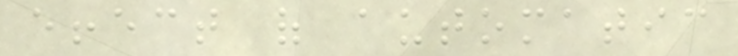effect of automatic
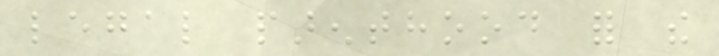legal parenthood for the
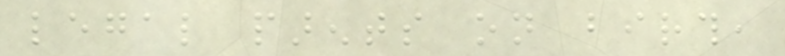legal parents on birth,
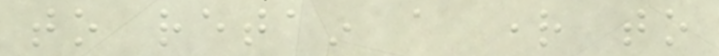to retain a right to
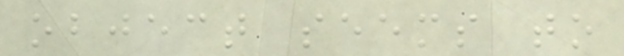object seems to
